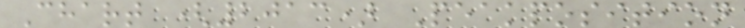Chart (2013) Peakposition
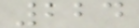224
